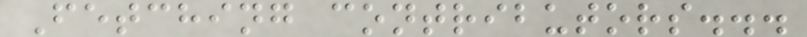Fetching contributors...
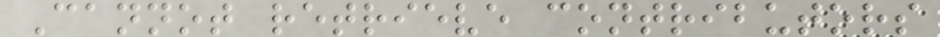Cannot retrieve contributors
